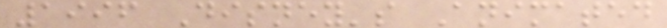1996 Disney's Animated
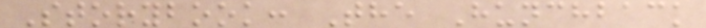Storybook: The Hunchback
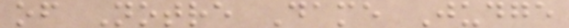of Notre Dame Judge
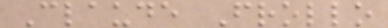Claude Frollo
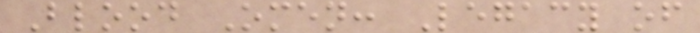Blood Omen: Legacy of
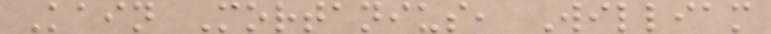Kain Mortanius, William
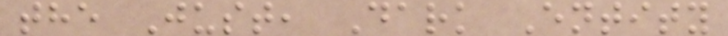the Just, Dark Entity
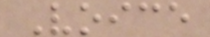Voice
